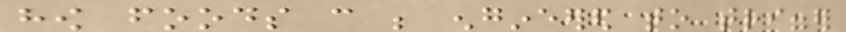how foods can be engineered to trigger
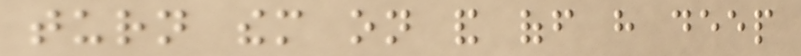turn them on and off have deep
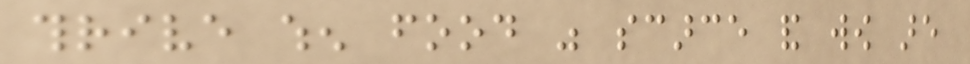thrive when food was scarce and wow are
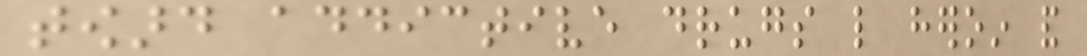toward addictive drugs like heroin and
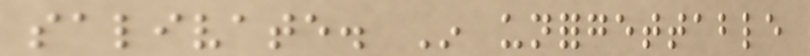salivate. In unforgettable
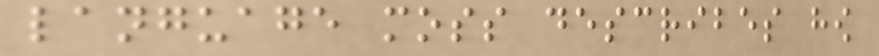language moss describes how
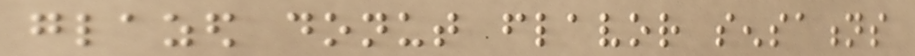glazed donut flavor sensations
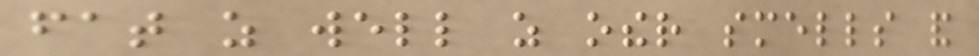fat as well as other smells and
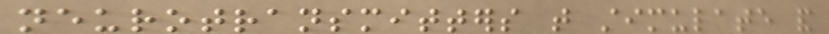neurotransmitters that stimulate and
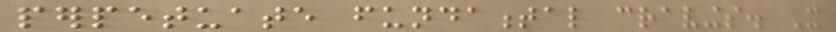perpetuate fundamental cravings. It
